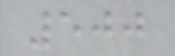500
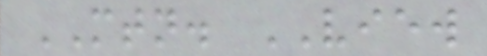MTN. VIEW
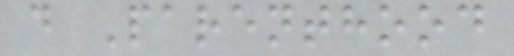d Parenthood
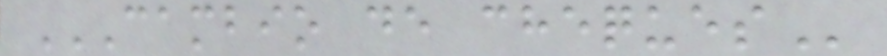CAMBIO DE CHEQUES
